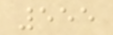555
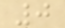0
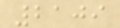2109
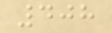408
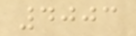4003
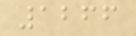1266
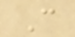C
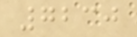7230
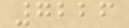7226
